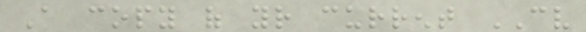A copy of your current CV
